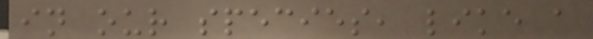in our species, like a
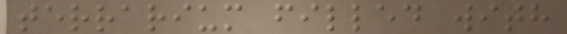terrarium filled with
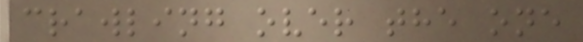crawling over the one
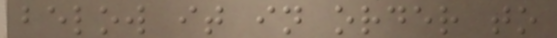below it in order to
